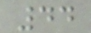44
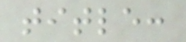title:
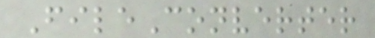FileConverter
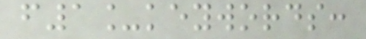f1_keywords:
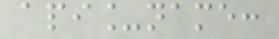api_name:
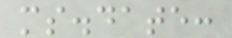ms.date:
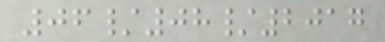06/08/2017
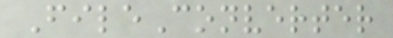FileConverter
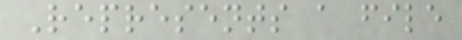Represents a file
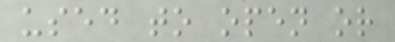used to open or
